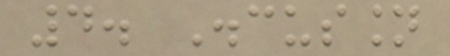4. Discussion
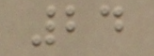24
